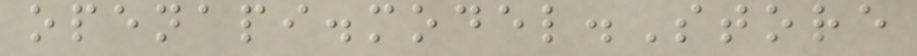openapi.model.Store
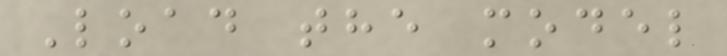Load the model
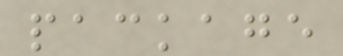package
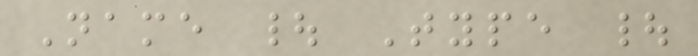Name | Type |
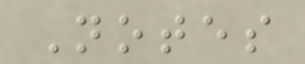Notes
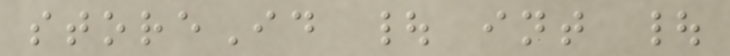storeId | int |
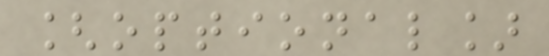[optional]
